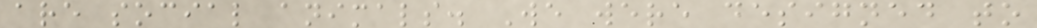are social animals. We were designed to
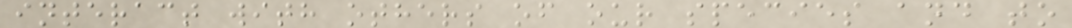interact with others of our species and to
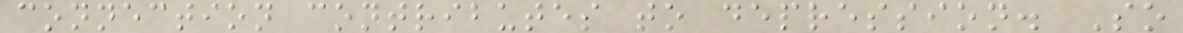connection contributes to depression. So
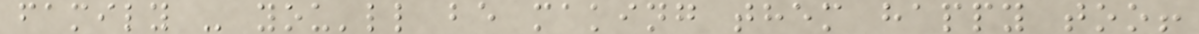family - you'll be making them happy too!
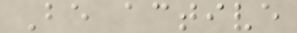Be active
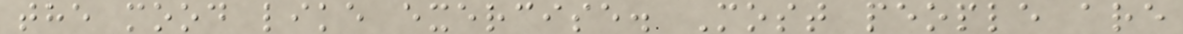the mood like exercise. Most people are
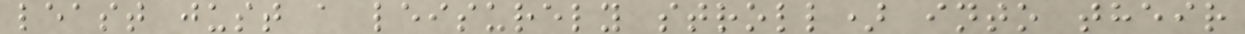least just a leisurely stroll) into their
